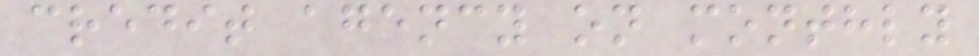credit agency on monthly
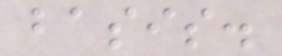basis.
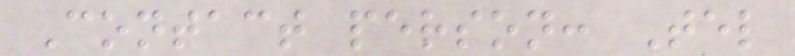Contact person: Tel
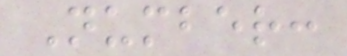Number:
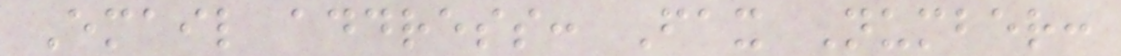Email address: Fax Number:
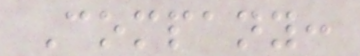Company:
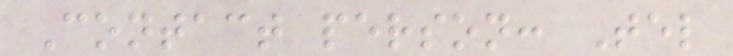Contact person: Tel
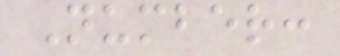Number:
